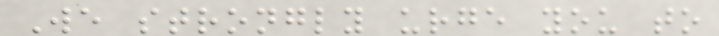We strongly urge you to
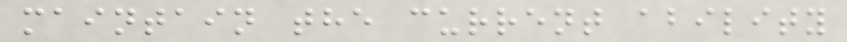maintain the current ability
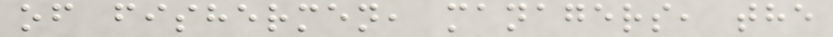of fishermen, managers, the
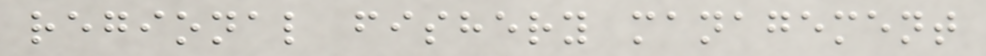regional fishery management
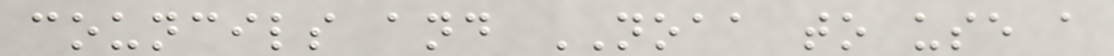councils and NOAA to use a
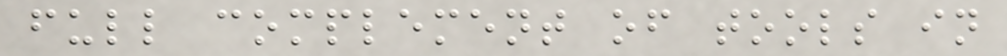full complement of tools in
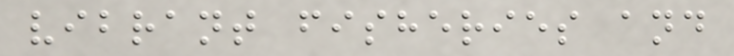vibrant fisheries and
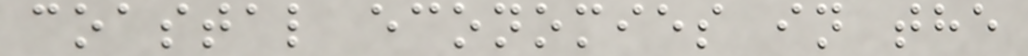coastal economies in the
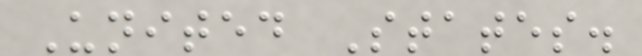United States.
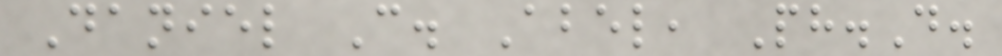Daniel C. Abel, Ph.D.
